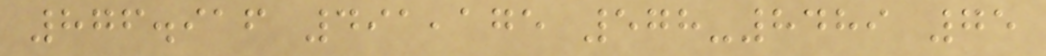876.916 491,175 578-8489 75
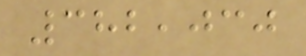382,030
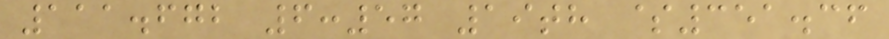111.672 6:57 19th $351.36
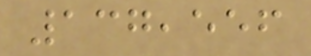137,556
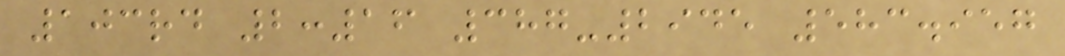103rd 2:16 387-2945 583.957
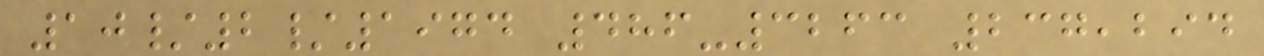10/2/1974 486-3263 237,294
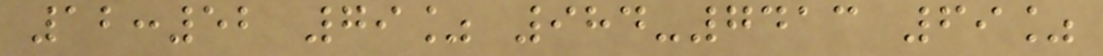12:52 79% 984-7413 69%
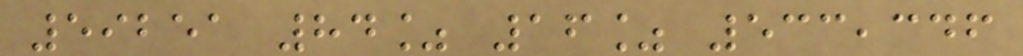59251 84% 16% 533,346
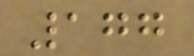177
